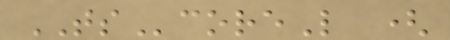TScoreL (
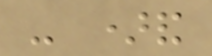- )and
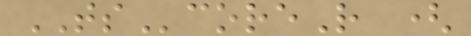TScoreR (
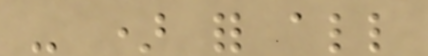- ) for all
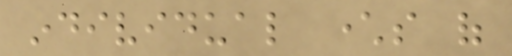individual characters of
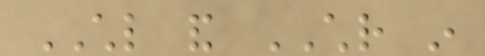CHL and CHR in
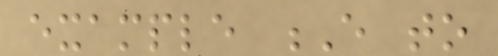example E to
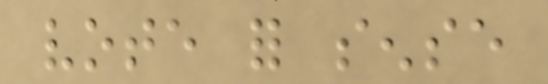vote for sense
